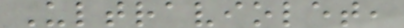Ultraviolet,
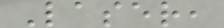Laser,
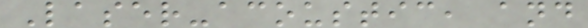Laser-acoustic, and
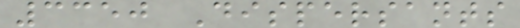3350 Dispersants
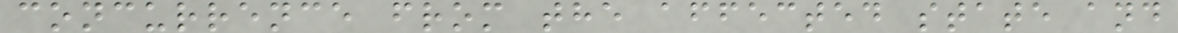concurrence from the affected state and
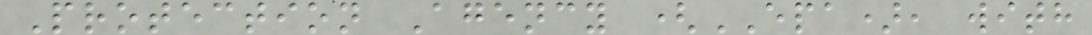Protection Agency (EPA), with
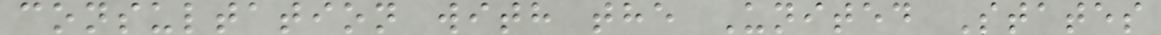consultation with the United States
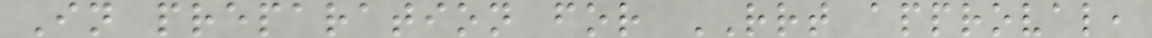In preparation for RRT approval,
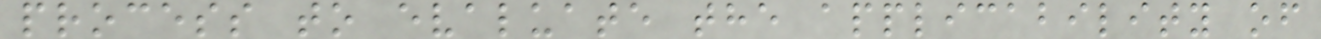process to evaluate the applicability of
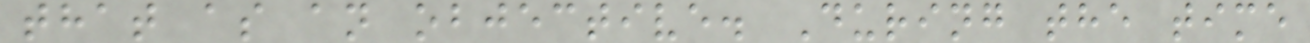that as an objective. During the time
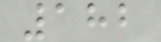182
